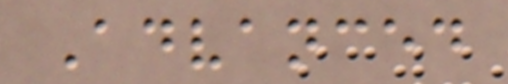Advanced
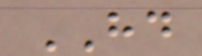HD
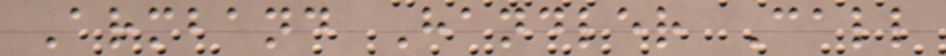Armband Handler Call
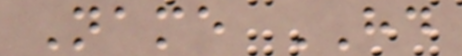Name HD
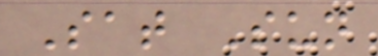Sat Sun
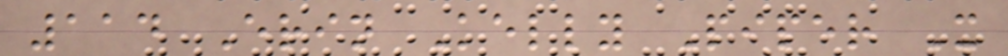114 Erin Kelly Piper X
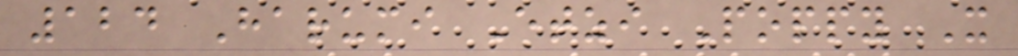124 Harumi Etzi Poppy X
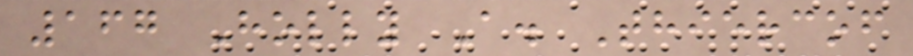167 Holly A. Thiercof
